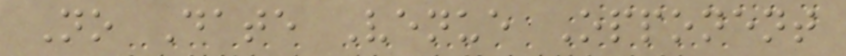No Date Venue Opponent
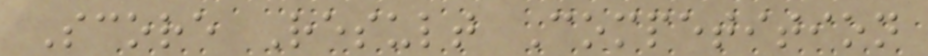Score Result Competition
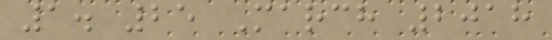1. 25 March 2018
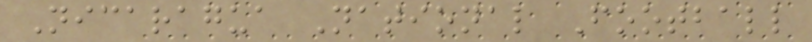Nicaragua National Football
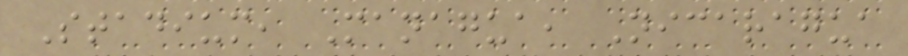Stadium, Managua, Nicaragua
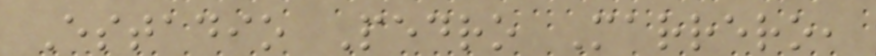Estadio Pedro Marrero,
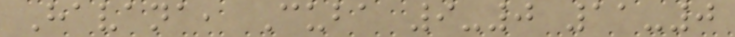Havana, Cuba 9-0 11-0
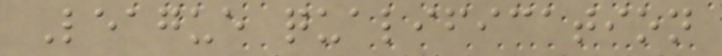League qualification
